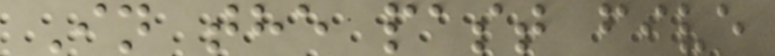In the past five
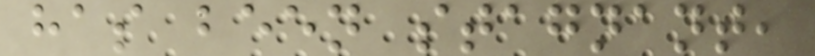has been stagnant,
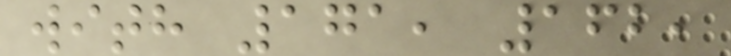with 171, 162,
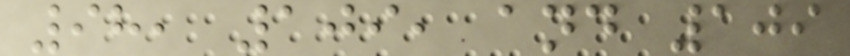98, 109, and 109
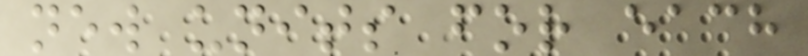new units for each
